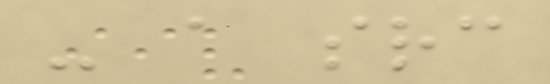- a src
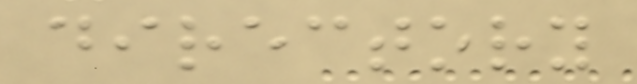directory
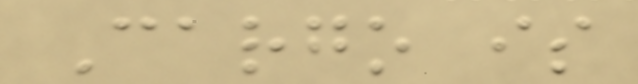Cargo is
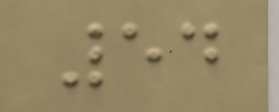54
